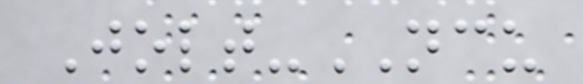Jolt-NCU
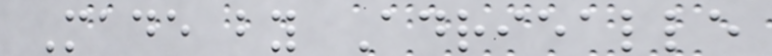Made by Adriealle
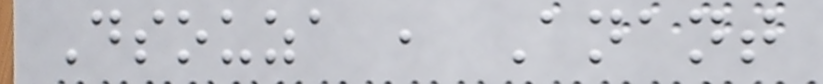Dsouza , Anant
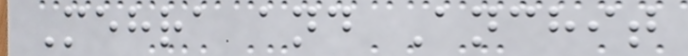Mehra and Anchit
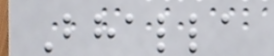Bhalla
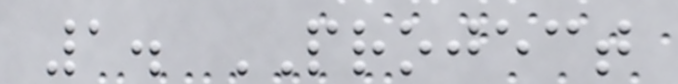1. PROJECT
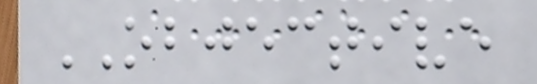OBJECTIVE
